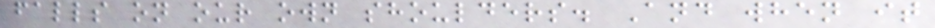falls on our own shoulders. And when it
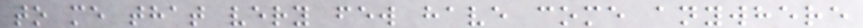to me that very few have come anywhere
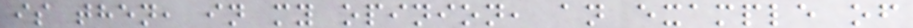is then, in my opinion, an example of
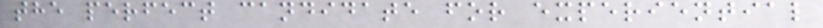the perfect candidate for experiential
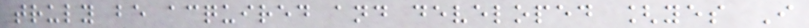truly be acquired and developed [yes I
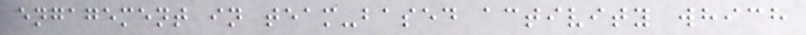engagement in team-based activity which
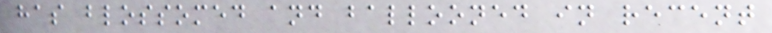has blossomed and ballooned in recent
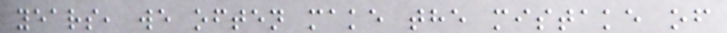years, we often make the mistake of
